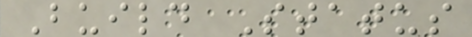Build Status
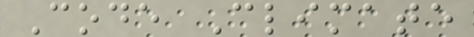Code Climate
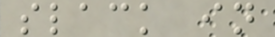slack in
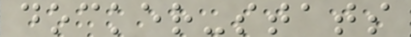docker-stats
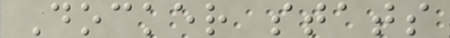Docker stats
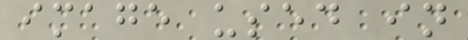image used in
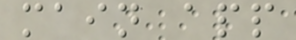main app
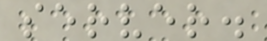server.
